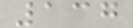137
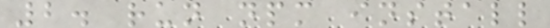2. run npm install
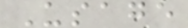Usage
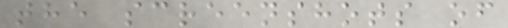the screenshots of
